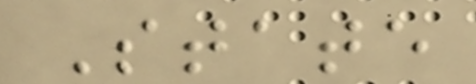State
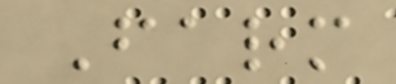Farm
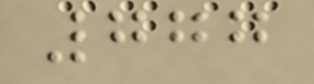777
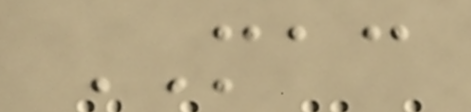MAC
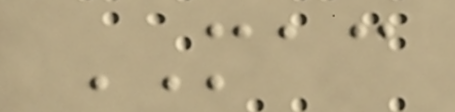MAC
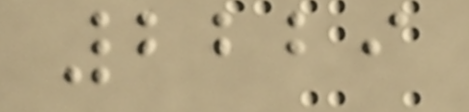2229
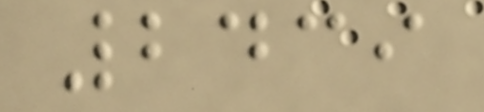2439
